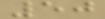50
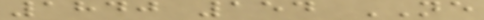1840 154 NE
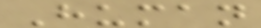Human
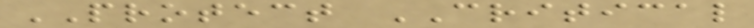PROTECT CRITICAL
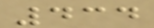434
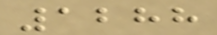1288
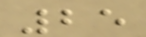25
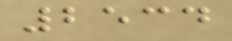2534
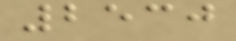2530
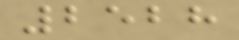2528
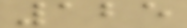125
